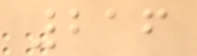216
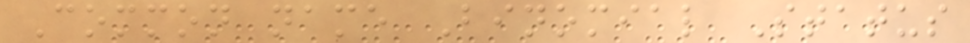Common name Binomial Status
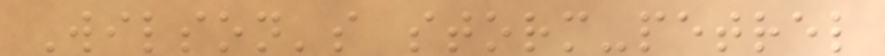Wilson's storm-petrel
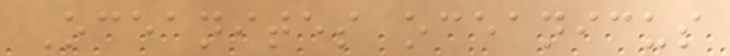Oceanites oceanicus
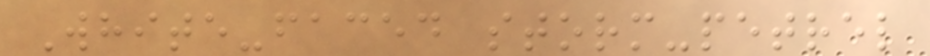White-faced storm-petrel
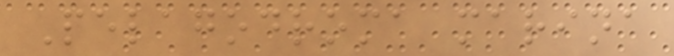Pelagodroma marina
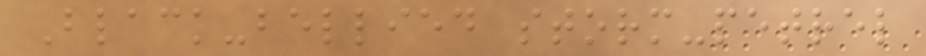Black-bellied storm-petrel
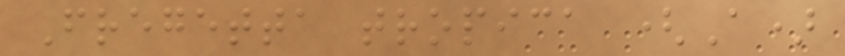Fregetta tropica (A)
